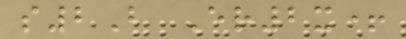s2B Er2x+
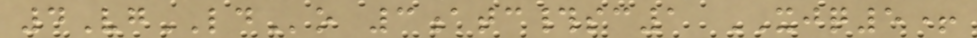4VgLDo 3atc#sc1 XJQ5+
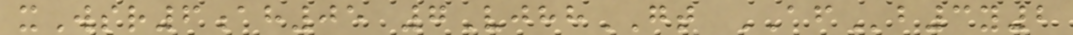xWsr6ah05 7VjhhGT AFb3y2
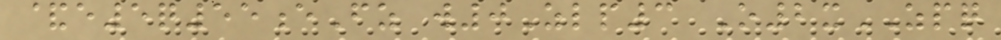&e5q55eFz w0Zlp3 O2xZPQ
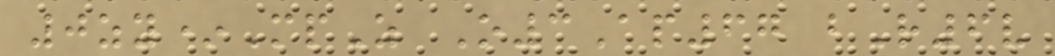0zy*MpZ O3Ap67 bR6v
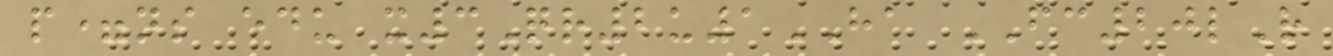p=ns edu x3Qr2u1HA FC20lR
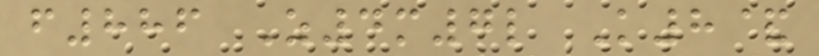f886 Z4m7l K8&
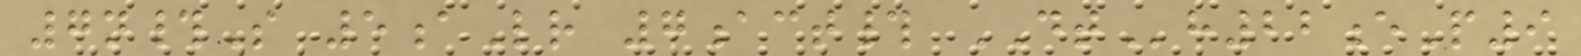7n#S 5aLr 7act# DTh22eP9
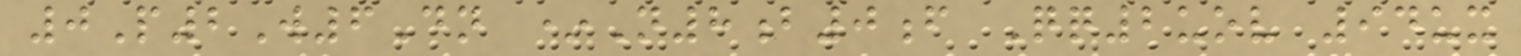0P2W6Dn *N8b0f Qq2uov 94ux
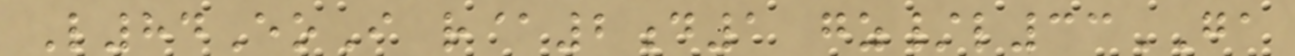L84EoI r@2d1 gz/l33GA
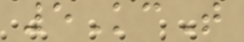5KcT
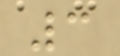3
